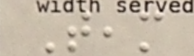Team
